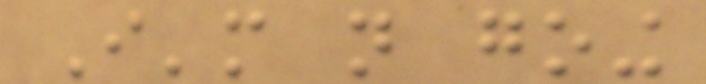I'm not going
